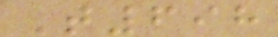T698
